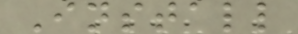Install
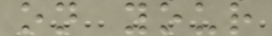on your
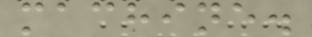machine.
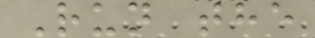Run the
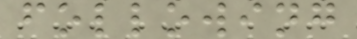following
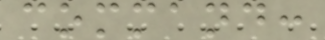command:
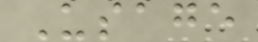Usage
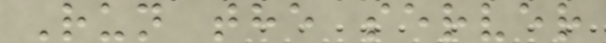Run the server
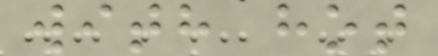with hot
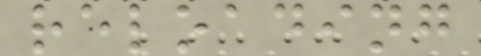reloading
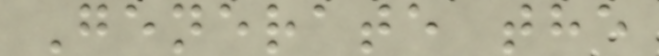Generate the
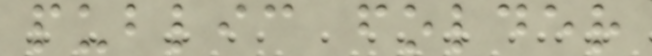public folder
